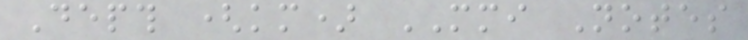Depth (km) MMI Notes
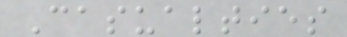Casualties
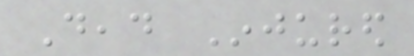Dead Injured
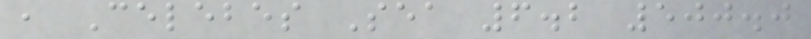, Celebes Sea 6.2 500.0
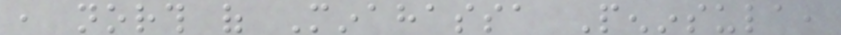, north of Minahassa Peninsula,
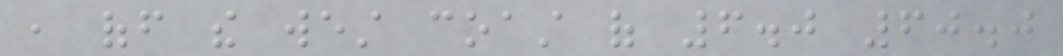, off the west coast of 6.0 60.0
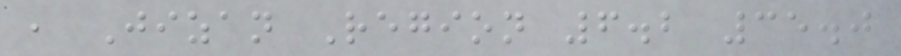, Jizan Region 6.2 35.0
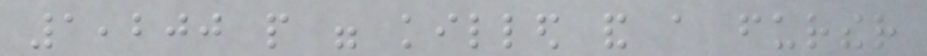1,200 people were killed and a further
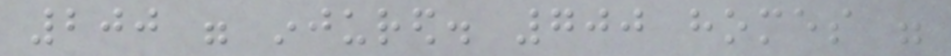200 were injured. 700 homes were
